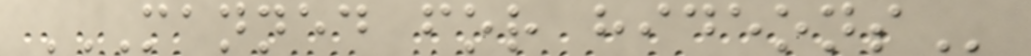MANNED FOR HIDEONS
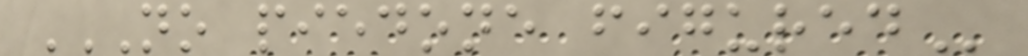NO PIEDONE FIGURED
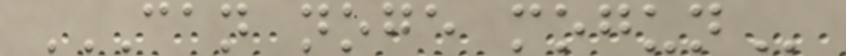CAN NOGE MOGUN
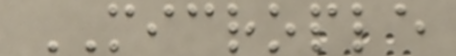MICROPLE
